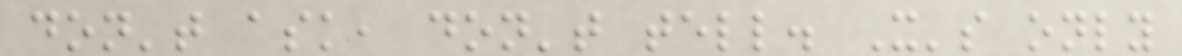don't ask, don't tell. It's only
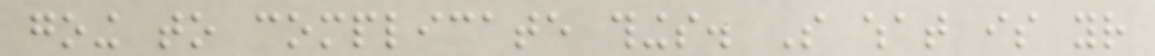going to complicate things. So what is your
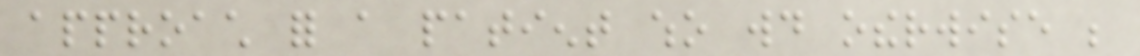approach for a patient who would otherwise be
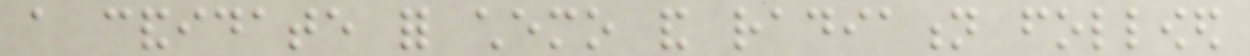a candidate for chemo and radiation followed
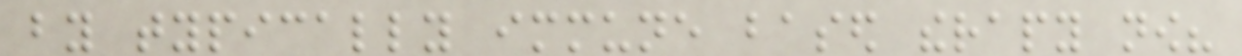by typically immune based therapy now?
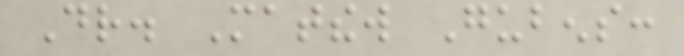Dr. Matthew Gubens:
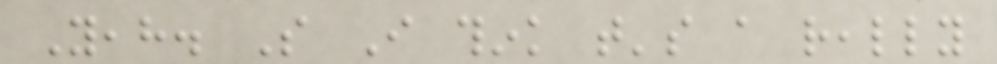Yeah. So I think that's a really
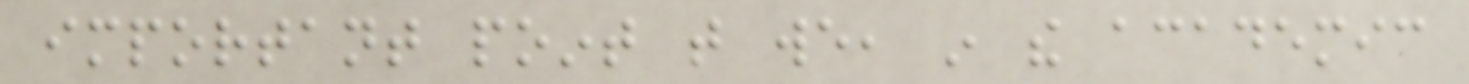important point that we, in the academic
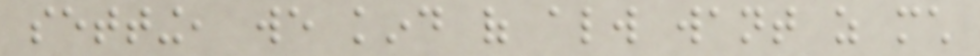setting, we kind of always want as much
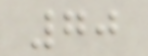70
